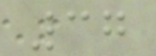37
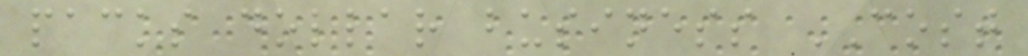packs dollar business COST
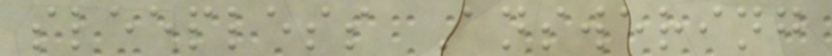sleepless Answering
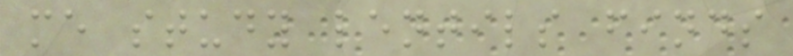me study lentils finds
